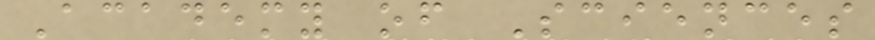Academy of Sciences
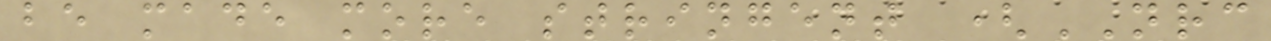be made more stringent (NRC
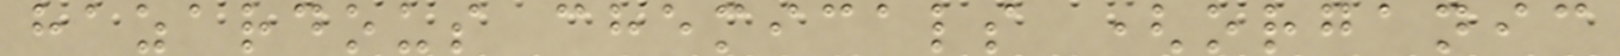hazardous chemicals (organic
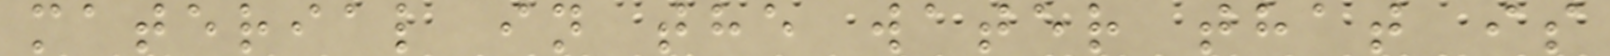material in the water that is
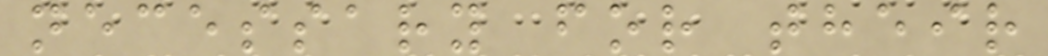necessary for their
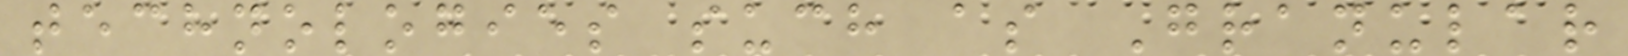technologies such as Granular
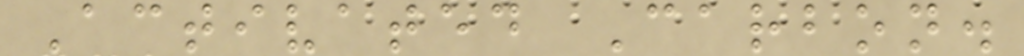Activated Carbon.
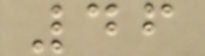46
